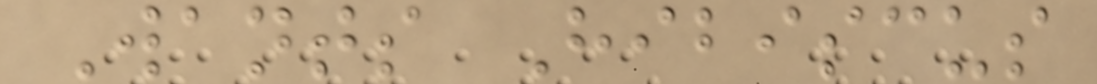Wants Hibiscus
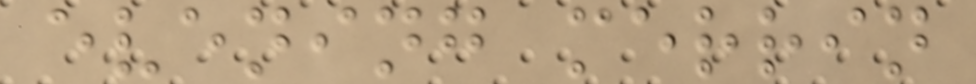evening merrin
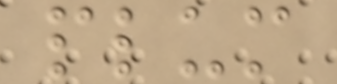plum
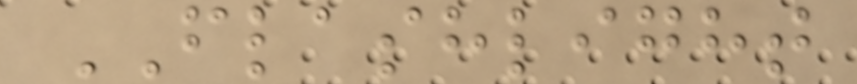FLASHLIGHT
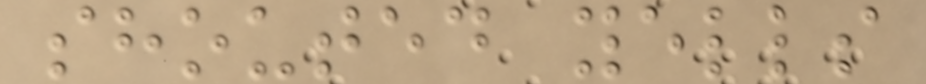shouted yells
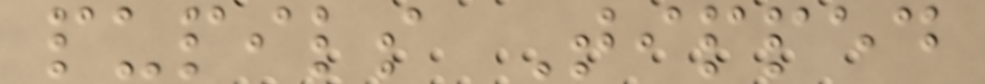pupils Tipped
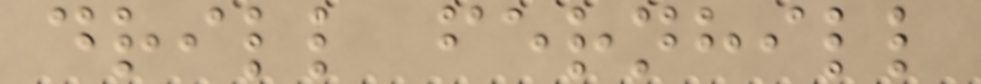drill fernhill
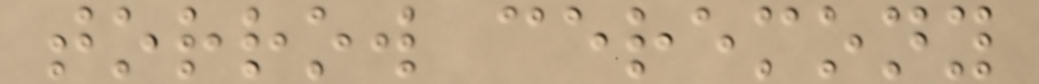torrow ceremony
